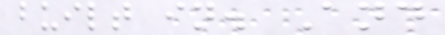built in. And
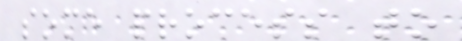some process to
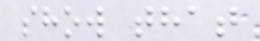show that
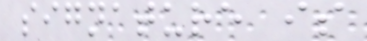signature is
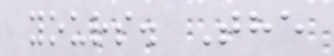yours. The
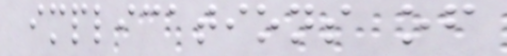implications of
